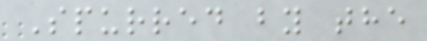Spurred by the
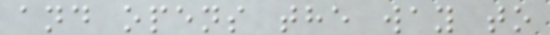and opens the way to
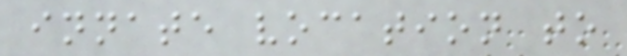innate vocation to
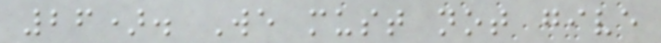26). We must not give
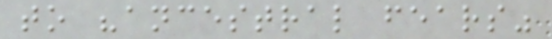to "ancestral fears"
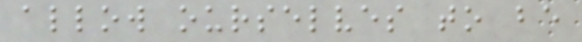allow ourselves to be
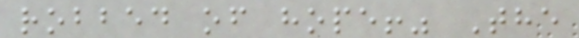robbed of hope!" The
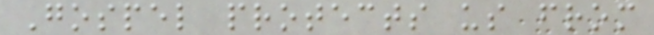Gospel protects us from
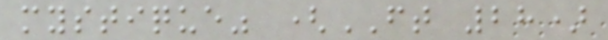mystique" (FT 28)
